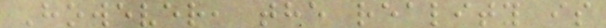However, the reality is
